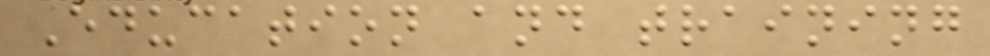Education and training
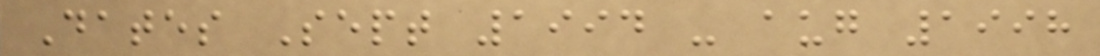Dates Sept 1994 - aug 1998
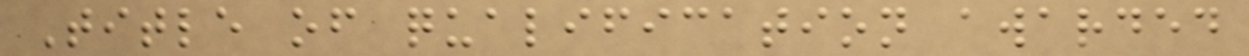Title of qualification awarded
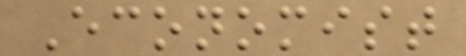Economist
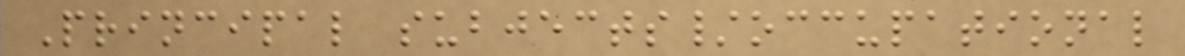Principal subjects/occupational
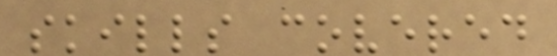skills covered
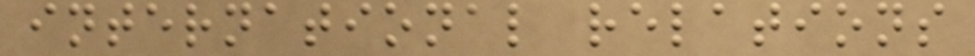international relations
